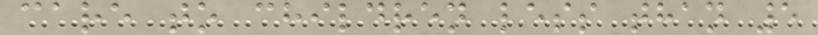care to children less than 5
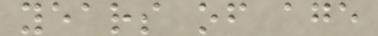years of age
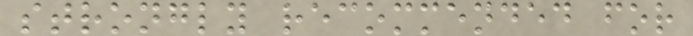strongly recommended for
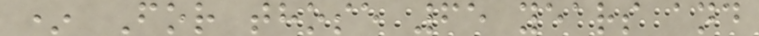* For those 65 years and
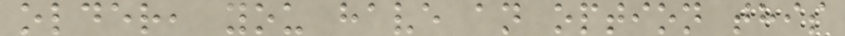older, you have an option this
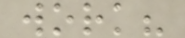work?
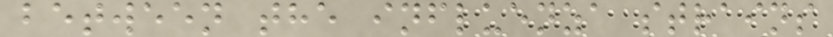between the influenza strains
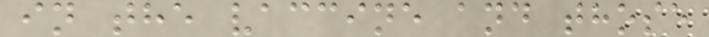in the vaccine and those
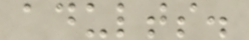adults.
